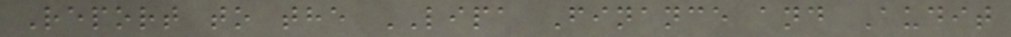Report to the LIPA Finance and Audit
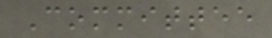Committee
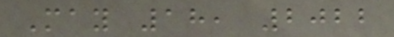May 18, 2022
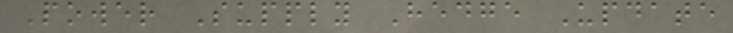Power Supply Hedge Update
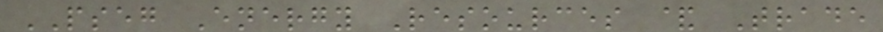PSEG Energy Resources & Trade
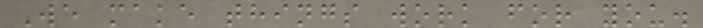We make things work for you.
